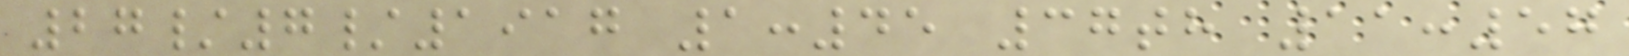27/7/1917 1:45 37th 11:57
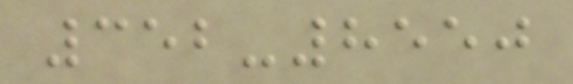352-8550
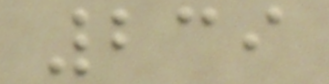239
